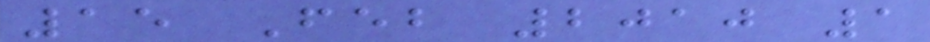15 Feb 2010 1
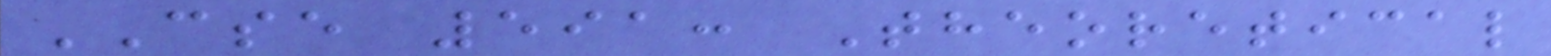CSE 591: Theoretical
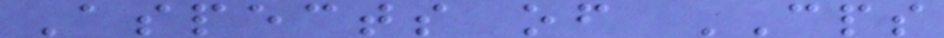Aspects of CPS
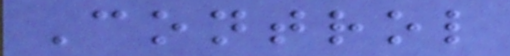Control
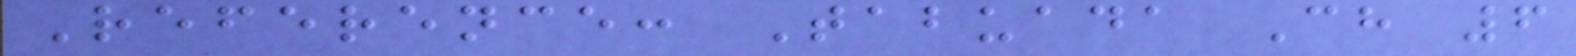Reference: Tabuada Ch 6
